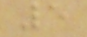5
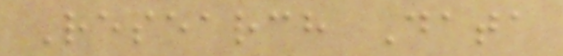Research Data
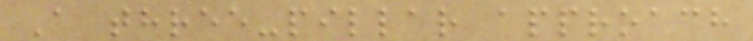A three-pillar approach
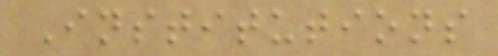Institutions
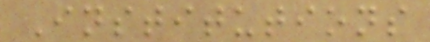Institutions
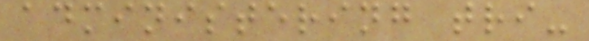administering tri-
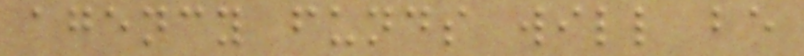agency funds will be
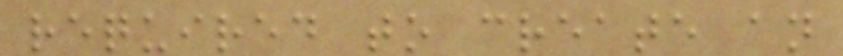required to create an
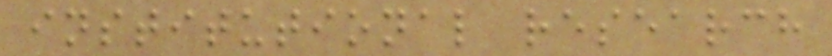institutional research
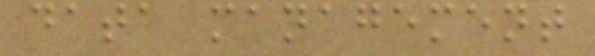data management
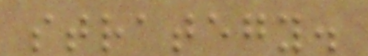strategy.
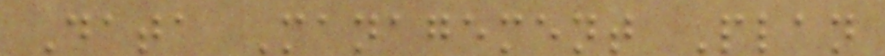Data Management Plan
